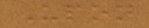Upon
